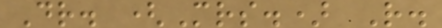Dr. (Mrs.) R.
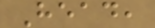Head,
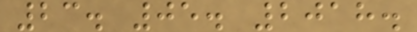23. 05. 2018.
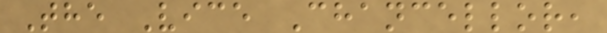The Vice Chancellor,
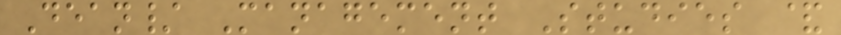Dean/ Management Studies &
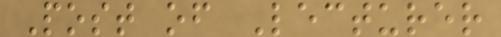Post of Lecturer
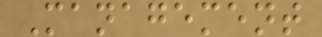Management
